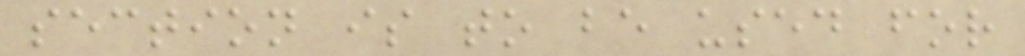section is to be used for
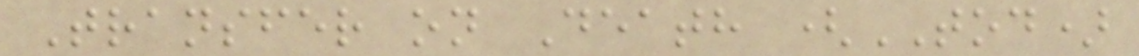Transfer on Death (TOD)
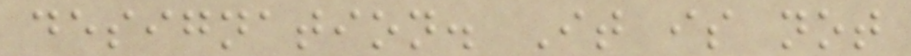designation. It is not
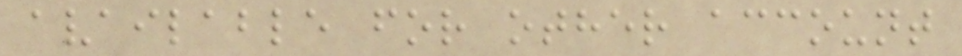available for other account
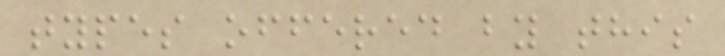types offered by this
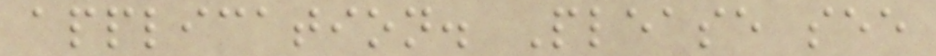application. Please see
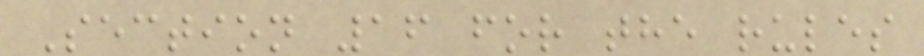Section 16 for the rules
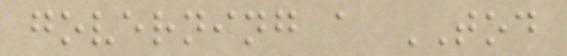governing a TOD
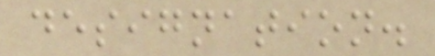designation.
